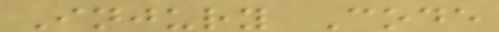Injury Code
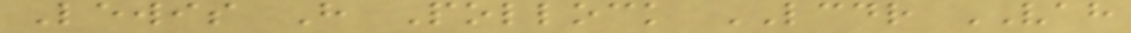Lewis H Pollock LCDR VAH
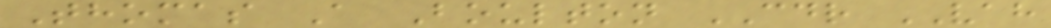Thomas A Boulton CDR VAH
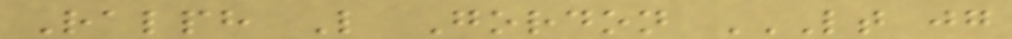Ralph L Gordon LT JG
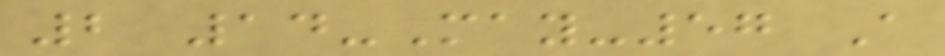2 14-May-57 A
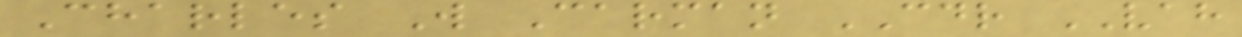Charles W Carman CDR VAH
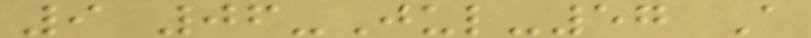9 06-Jul-57 A
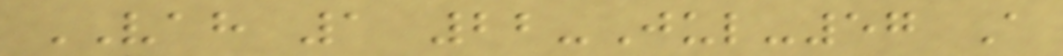VAH 1 22-Jul-57 A
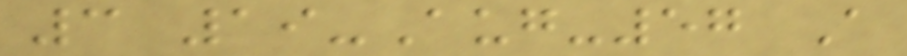3 19-Aug-57 A
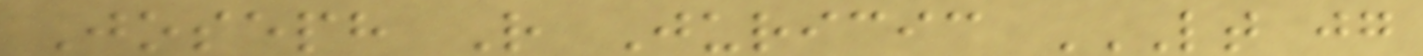Joseph R Juricic LT JG
